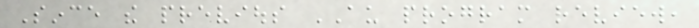Since the previous AU program review,
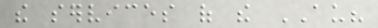the services of the AU?
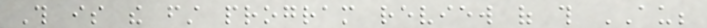This is the first program review of this AU;
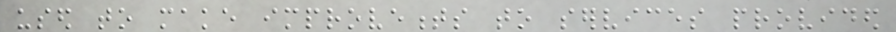used to make improvements to services provided
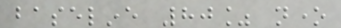baseline 80% none
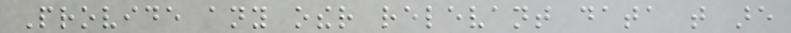Provide any other relevant data that are
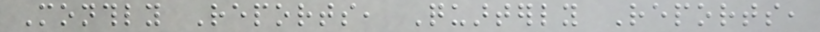Monthly Reports, Quarterly Reports,
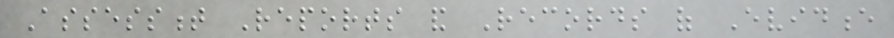Assessment Reports and Records of Evidence
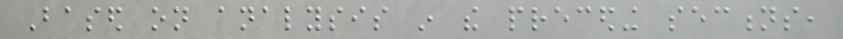Based on analysis in the preceding sections,
